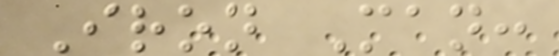Iron Man:
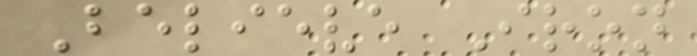Believe Iron
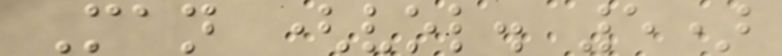Man (vol. 5)
